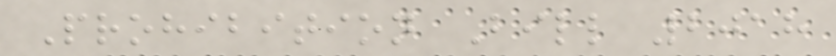Prohibition Bill 2018
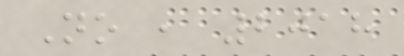No , 2018
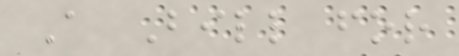A Bill for
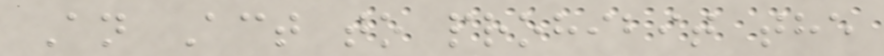An Act to prohibit the
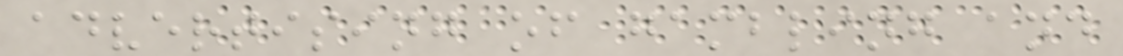advertising of gambling and
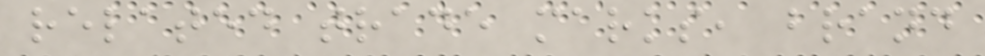related trade marks, brand
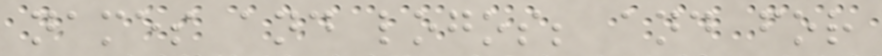names and logos; and for
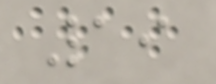19
